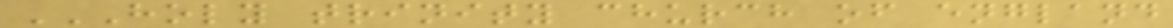HOLY TRINITY CHURCH OF ENGLAND
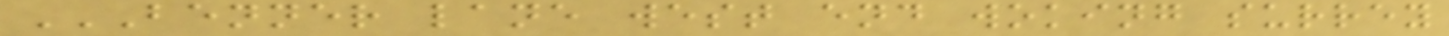BENNER LANE WEST END WOKING SURREY
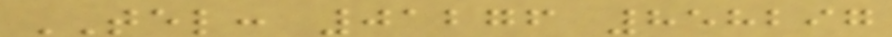TEL: 01276 858297
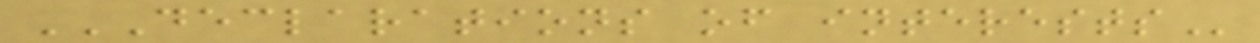DECLARATIONS OF INTERESTS
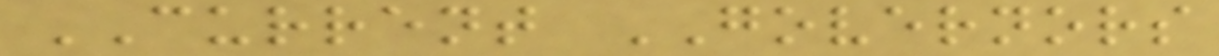CURRENT GOVERNORS
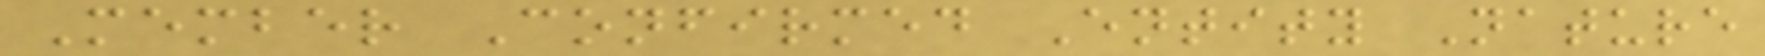Member Confirmed Entity Nature
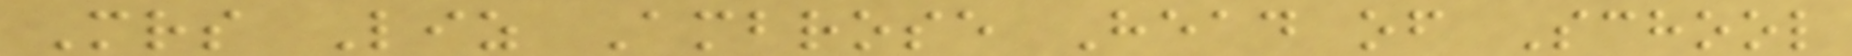Mrs Liz Ambrose Head of School
